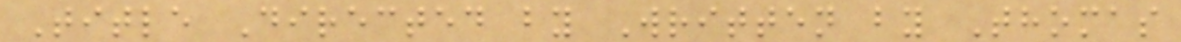Title Directed by Written by Thomas
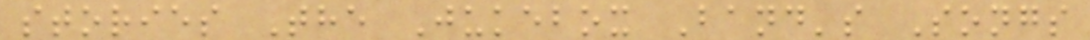stories The Jukebox Band's Songs
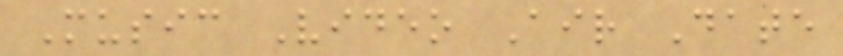Music Video Air Date
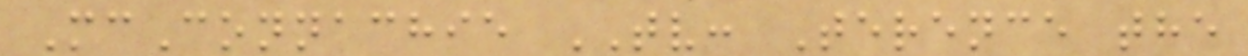McConnachie TV: Terence the
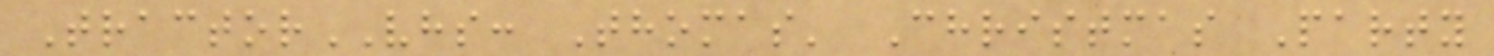TractorVHS: Thomas' Christmas Party
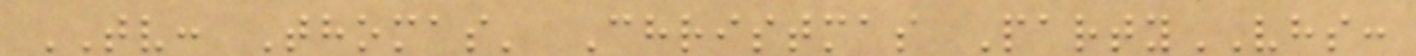TV: Thomas' Christmas PartyVHS:
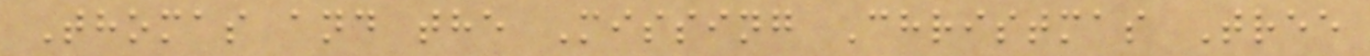Thomas and the Missing Christmas Tree
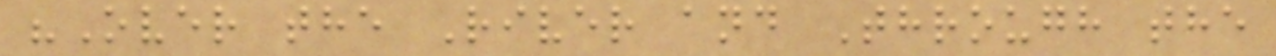"Over the River and Through the
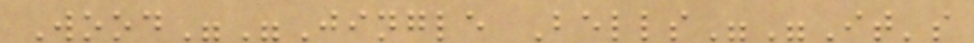Wood""Jingle Bells""It's
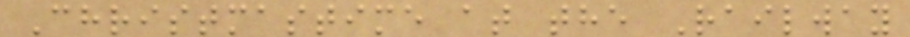Christmastime at the Railway
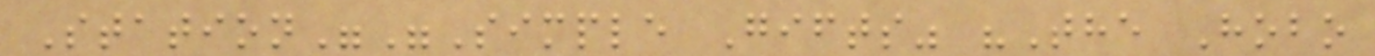Station""Simple Gifts" "The Hobo
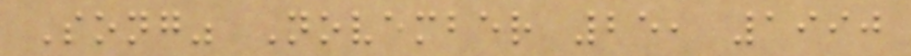Song" November 25, 1990
